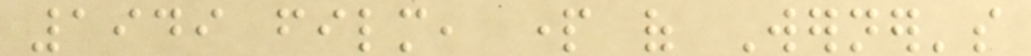1949 film, part of Werner's
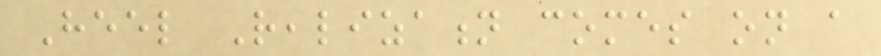Heel Realization comes on a
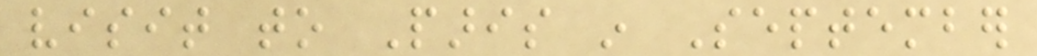visit to Paris in September
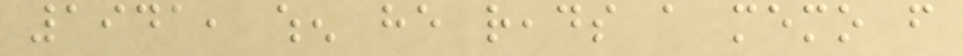1941, when he reads a memo from
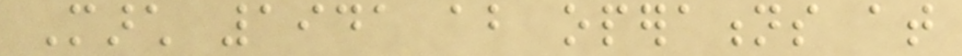March 1941 about operations at
